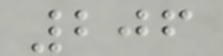206
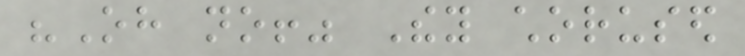"Oh no!" They chorused
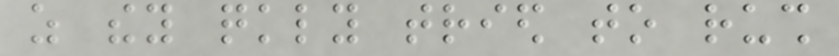as they quickly tried to rush
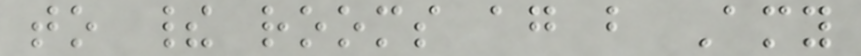to their rooms again but Amy
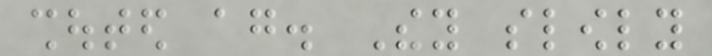shouted again. They slowly
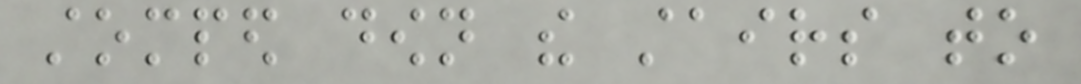stomped down the stairs to
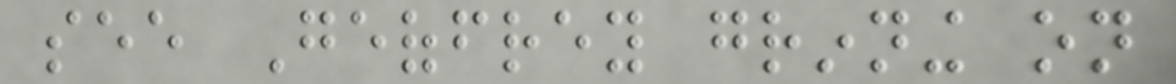see Geoffrey grinning on
